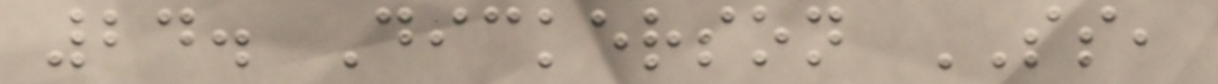24. Dickerson SS,
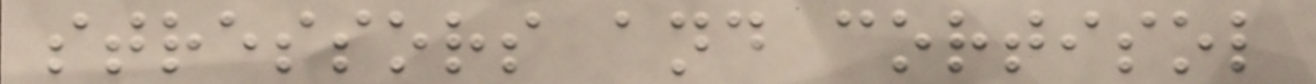stressors and cortisol
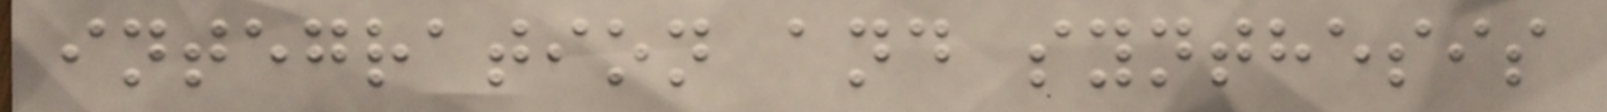integration and synthesis
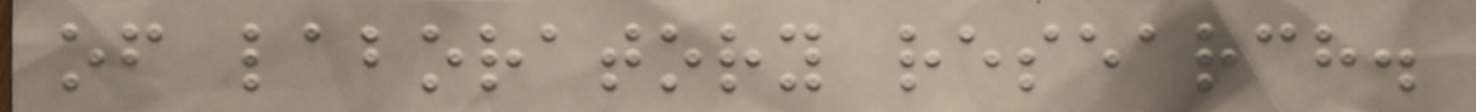of laboratory research.
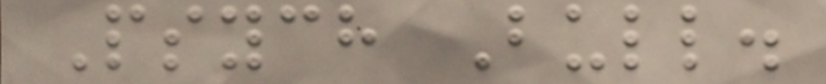Psych Bull.
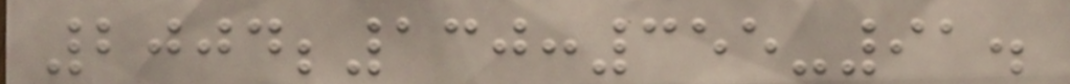2004;130:355-91.
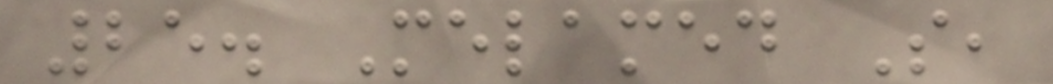25. Melamed S,
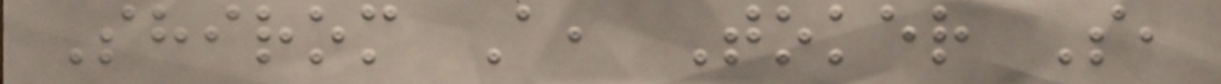Shirom A, Toker S,
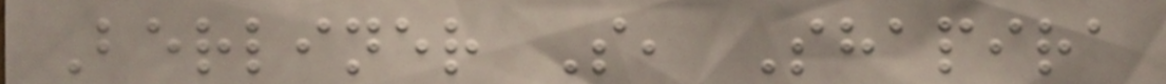Berliner S, Shapira
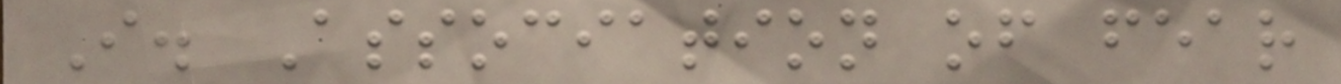I. Association of fear
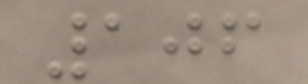106
